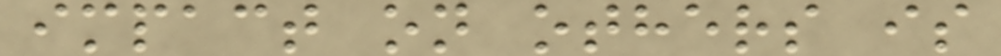impact on others is
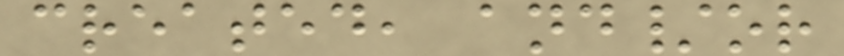created, and/or
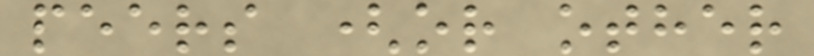peers (or other
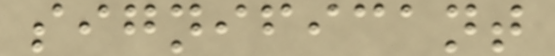significant
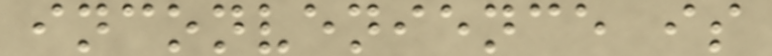inconvenience is
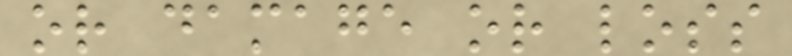or damage or loss
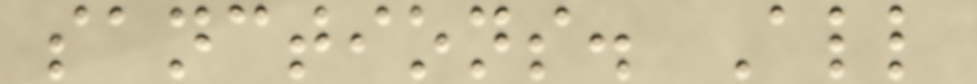sanctions. All
